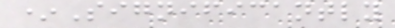*Significantly
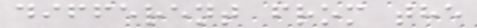different from the
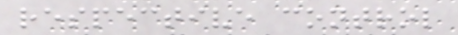respective control
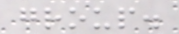group.
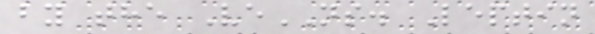by the VeNS. Leptin
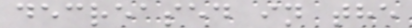decreased in the
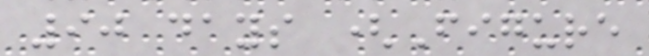90 days (Figure
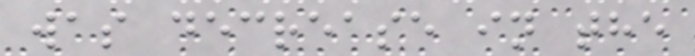was decrease in the
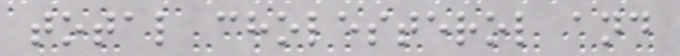total cholesterol and
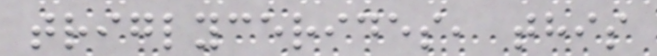triglycerides, this
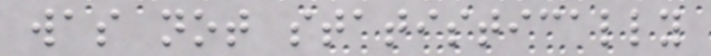was not statistically
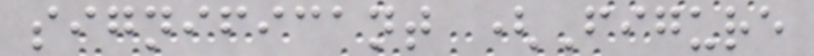significant (Figure
